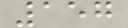157
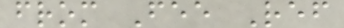from Fee Ref
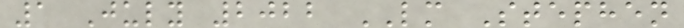1 July 2022 LM Stephen
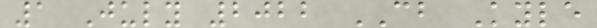1 July 2022 CB Kyle
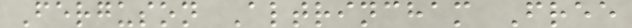Ferguson Altrincham Free
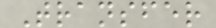Transfer
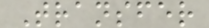Transfer
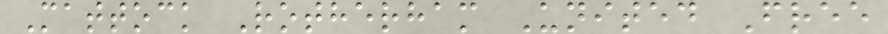Mattock Rotherham United Free
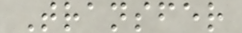Transfer
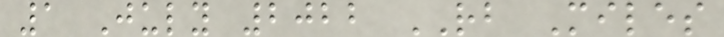1 July 2022 RB Miles
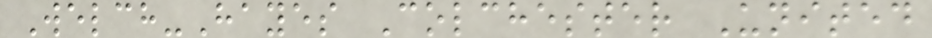Welch-Hayes Colchester United
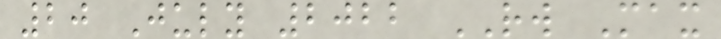20 July 2022 RW Max
